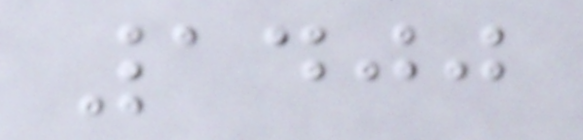1400
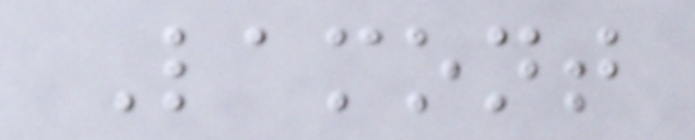Lamont
